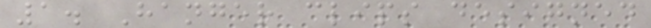1. Hanger clips designed
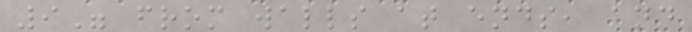9" from walls at ends, and
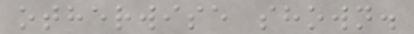otherwise shown.
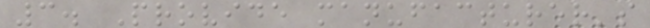3. Provide manufacturer's
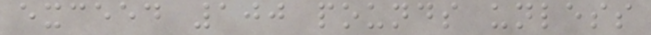exceed 100 pounds unless
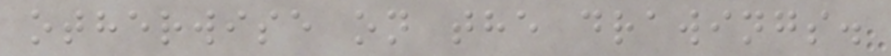otherwise on the drawings.
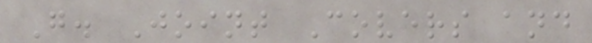G. Joint Covers and
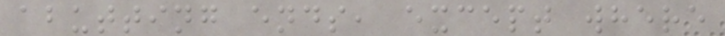abutting ends, except where
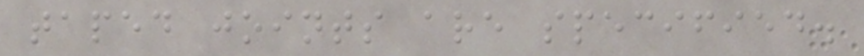taped joints are specified.
